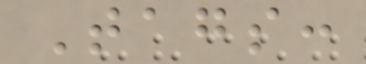Tags:
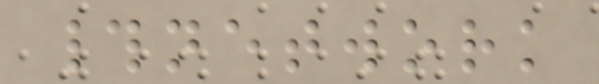#network
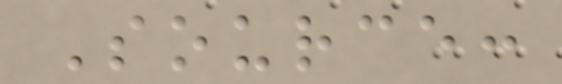Source:
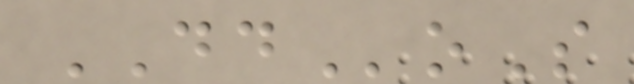DDoS
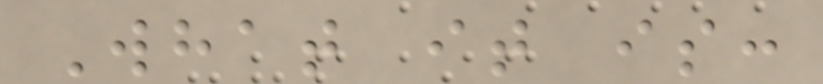What it is:
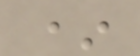*
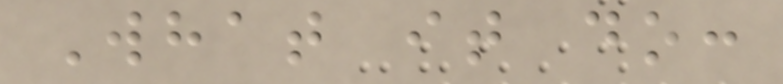What it do:
